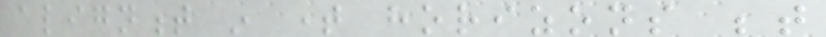alignment in time horizons between
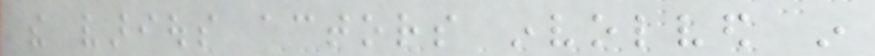the various actors involved in
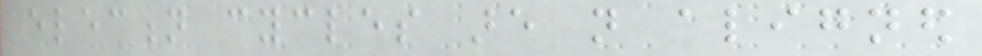election cycles are not aligned
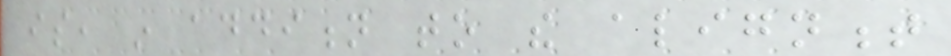is, in addition to the alignment
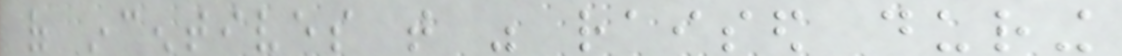of incentives that was raised during
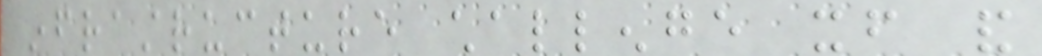infrastructure challenge itself and
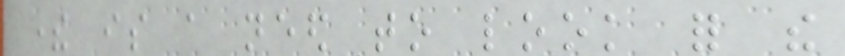there is a need to look for the
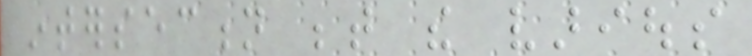intersection between the various
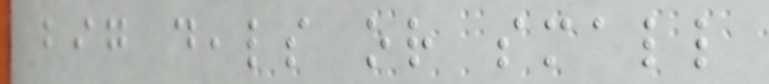big deals or small
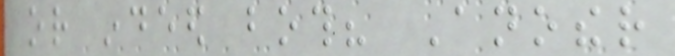or indeed both? Another
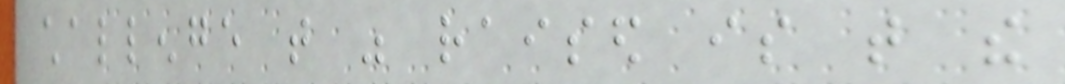challenge that was raised is that the
